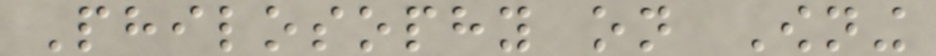Philosophy on Owning
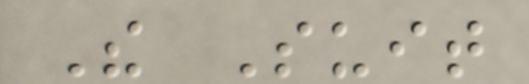The Suit
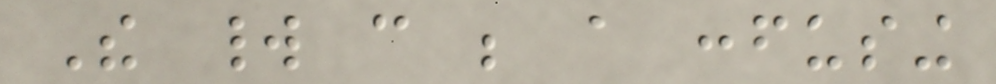The world can be a confusing
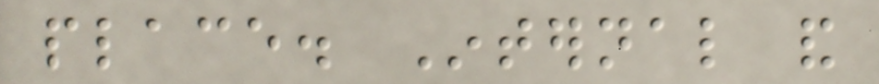place. Internal and
